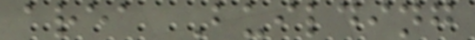area Building
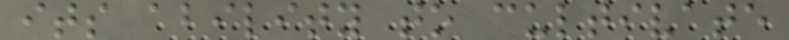its ability to cultivate
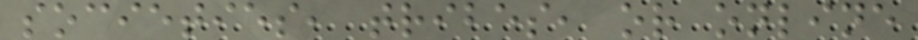societies, tribes, or online
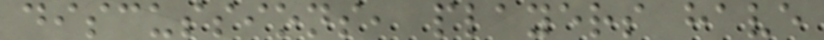discussions, players have
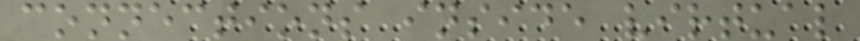connections inside virtual
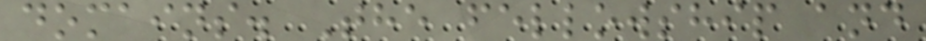domains. The fellowship and
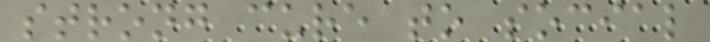strong cure to social
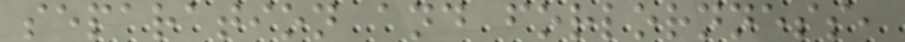separation and forlornness,
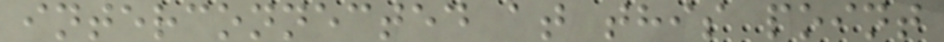interconnected at this point
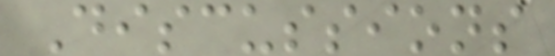Discussions
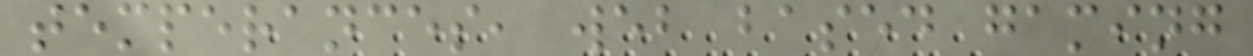temperances, web based gaming
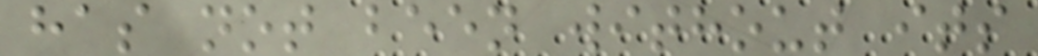has not been without its
